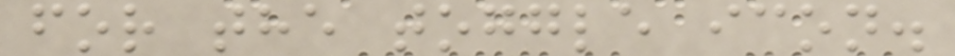for the toggle icon.
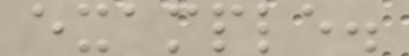example.
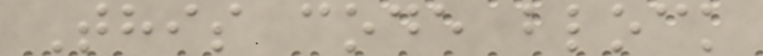This code block
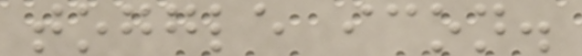toggle icon.
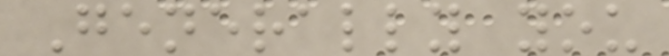Generally you
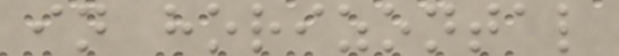in horizontal
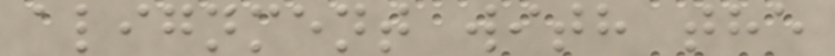alignment with the
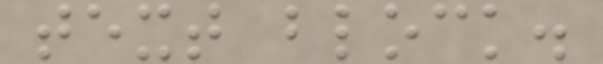text block.
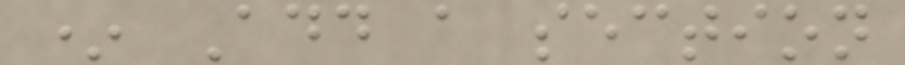* Add a section
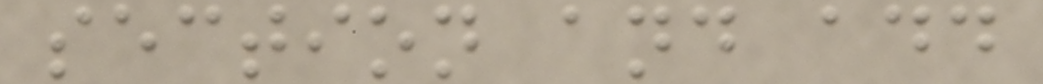section and add
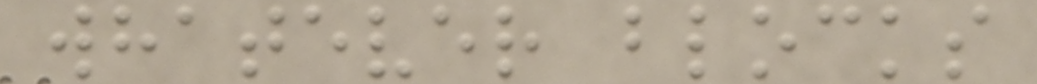whatever blocks
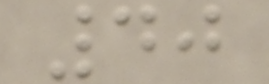40
